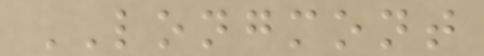LONGMONT
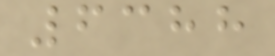6388
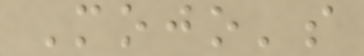Mojo's
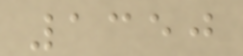1350
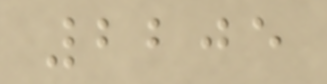2205
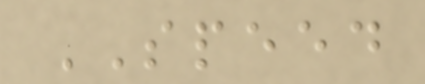SPEED
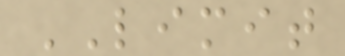LIMIT
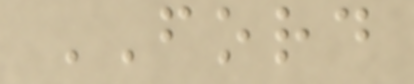FORD
